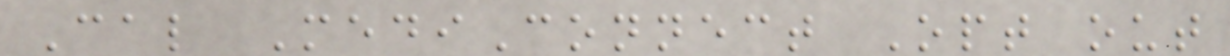Cal MediConnect Opt out
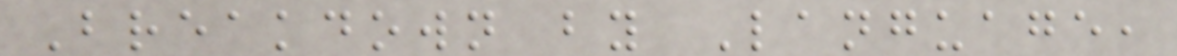Breakdown by Language,
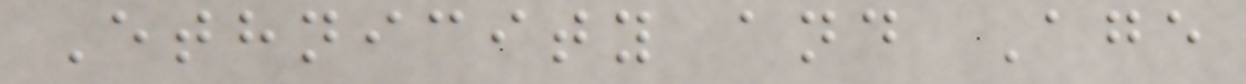Ethnicity and Age
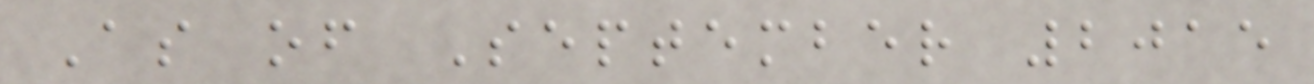As of September 2015
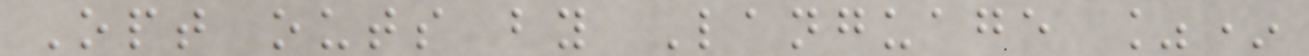Opt outs by Language %*
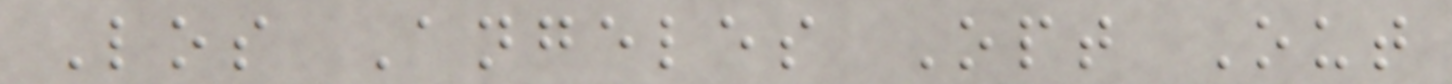Los Angeles Opt Out
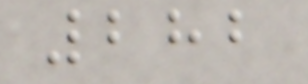282
